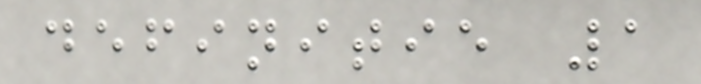definitie 1
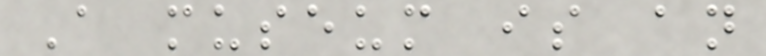A museum is an
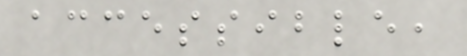accessible,
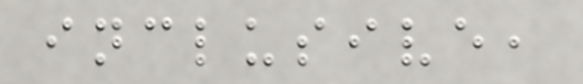inclusive,
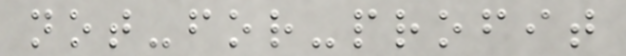not-for-profit
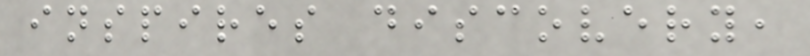inspires discovery,
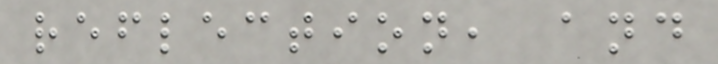reflection, and
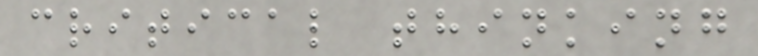critical thinking
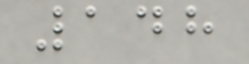148
